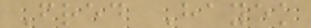Fred Hayek
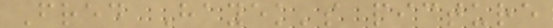Fred Hayek's picture
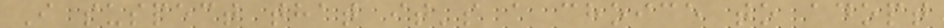I suspect that it's a choice to adopt
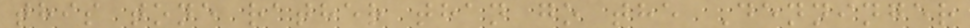this tone rather than go the Denninger
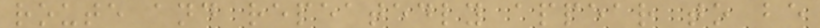route and repeatedly appear to be
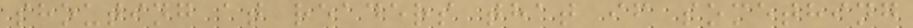shouting at readers that if something
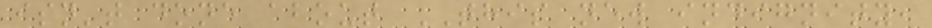isn't done about THIS new indignity,
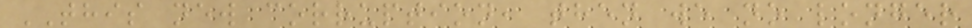THIS new corruption, then we no longer
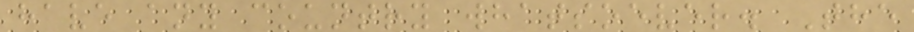have any country whatsoever. The
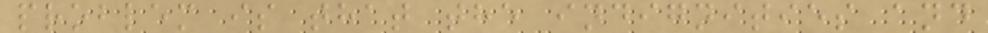problem is that the indignities and
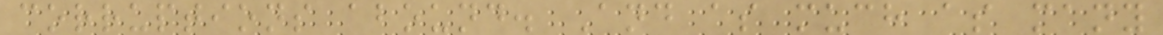corruptions abound. And as much as many
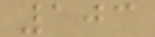103
